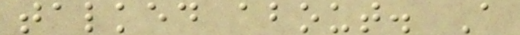talked about. A
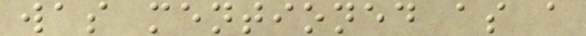was mentioned as a
